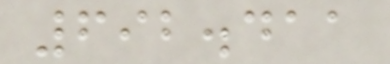692.411
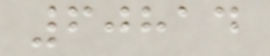60814
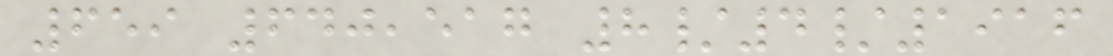659 640,517 8/4/1916
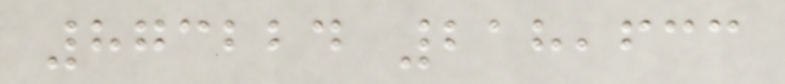873224 218,633
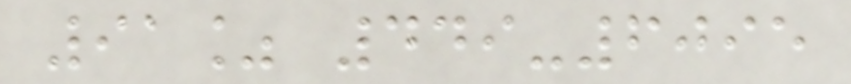91% 449-6095
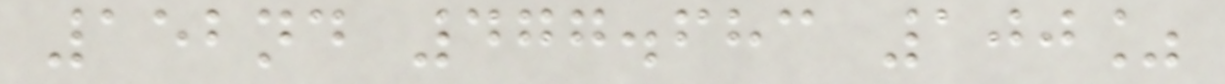152nd 477.683 100%
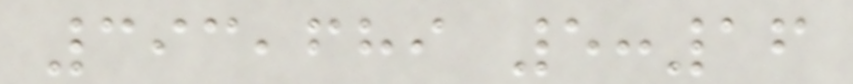393,689 5:16
